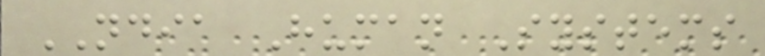NDIA Human Systems
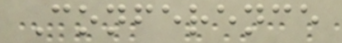Conference
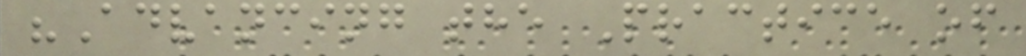"Advancing the Practice of
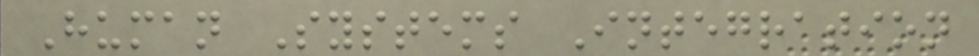Human Systems Integration
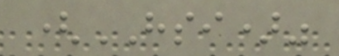(HSI)"
